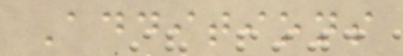Additions
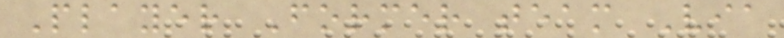Player Former team Via
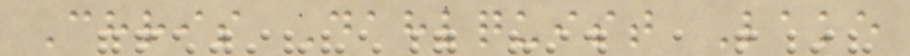Chris Dahlquist Lake
